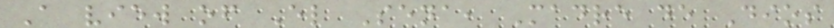A view of El Sena, Madre de Dios
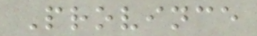Province
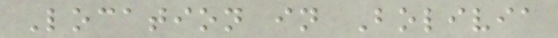Location in Bolivia
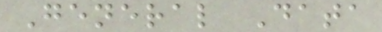General Data
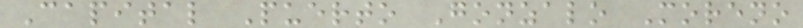Capital Puerto Gonzalo Moreno
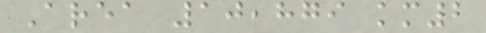Area 10,879 km2
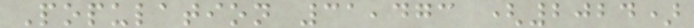Population 31,473 (2024)
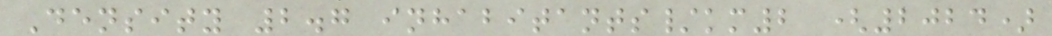Density 2.7 inhabitants/km2 (2024)
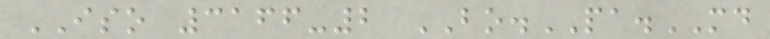ISO 3166-2 BO.PA.MD
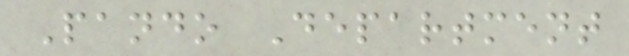Pando Department
